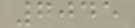7045
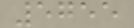5755
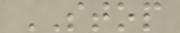STOP
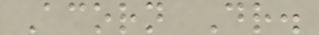Acorn Dr.
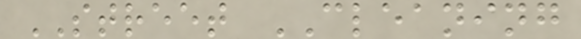STREET CLEANING
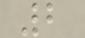2
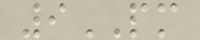9PM
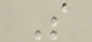S
